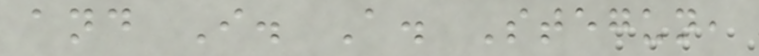and I. A. Stegun,
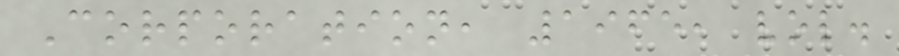Corporation, 1965, vol.
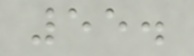55.
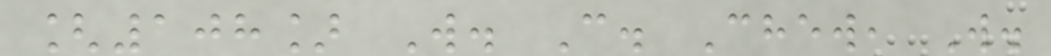[108] W. C. Chew, W.
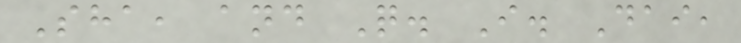Sha, and Q. I. Dai,
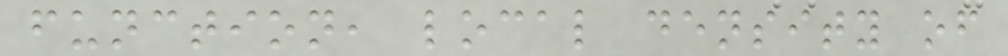function, local density of
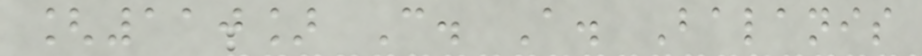[110] C. A. Balanis
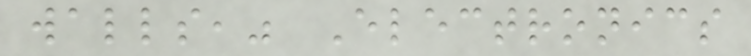walls," Electronics
